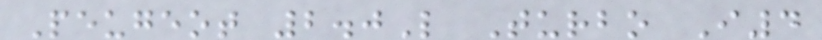Peugeot 2.0L Turbo I4
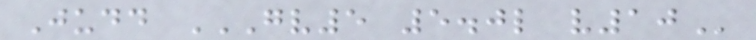Judd GV5 5.0L V10
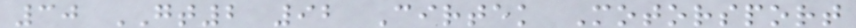30 GT2 92 Cirtek Motorsport
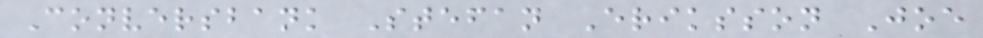Conversbank Stefan Eriksson Joe
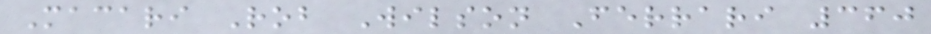Macari Rob Wilson Ferrari 360
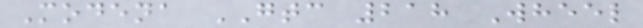Modena GTC 218 Wheel
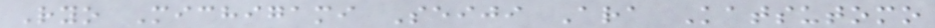Ryo Michigami Seiji Ara Katsutomo
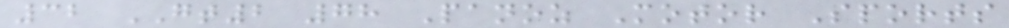32 GT2 78 Panoz Motor Sports
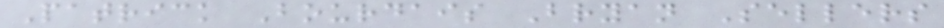Patrick Bourdais Bryan Sellers
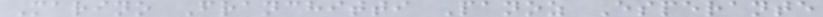Marino Franchitti Panoz Esperante
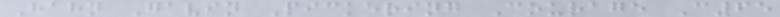Hahn Gavin Pickering Courage C65
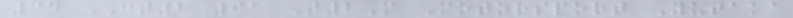34 GT2 91 T2M Motorsport Yutaka
